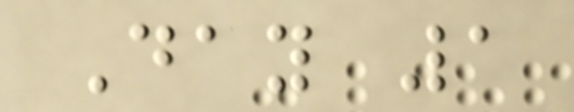Day 1
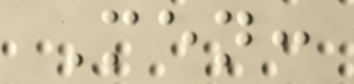Men:
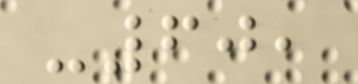-60,
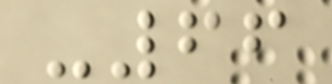-66
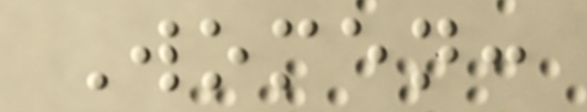Women:
